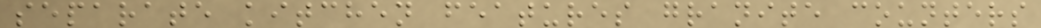separate kitchen features granite counters
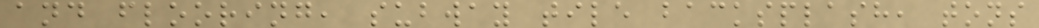and flooring, subway tile backsplash, tons
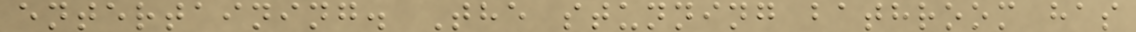entertaining. The stunning bathroom has
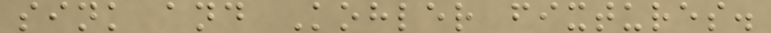sink and Kohler fixtures.
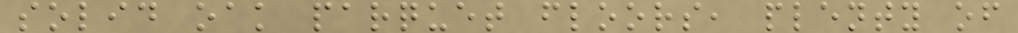solid oak parquet floors, plenty of
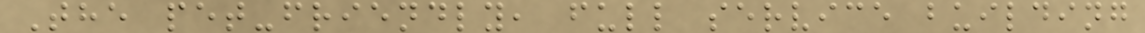The pet-friendly, full service building
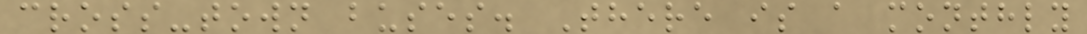cross-town buses. There is a monthly
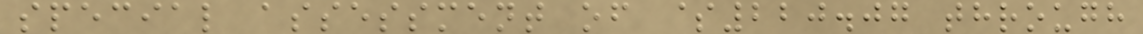special assessment of $220.07 through
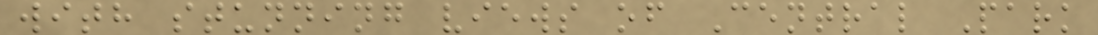with stunning views of Central Park
